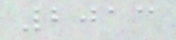2013
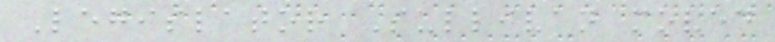Legislator Sullivan moved
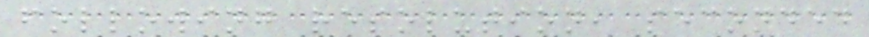following resolution, seconded
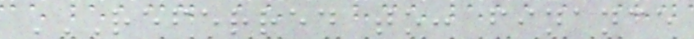REFERRED TO: FINANCE
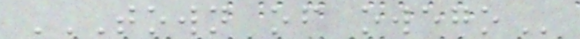TOWN OF OWEGO
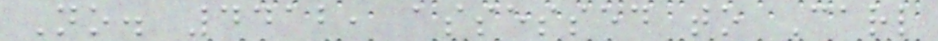No. 4412, assessed to Carl
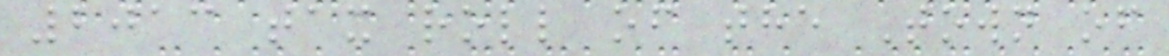2013 tax roll of the Town of
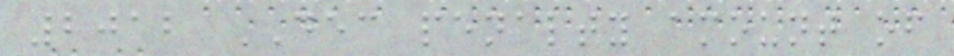2012 DEC penalty amount of
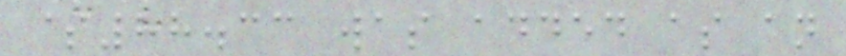$88.33 was added as an
